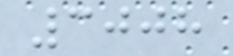3008
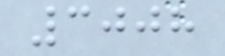3008
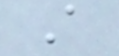A
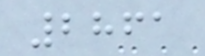2861
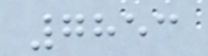7853
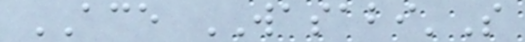ACE WASABI'S
